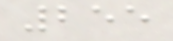255
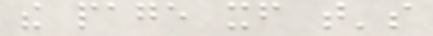the page itself that's
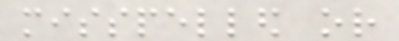misspelled or
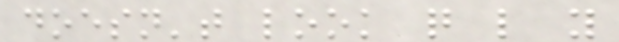doesn't look quite like you
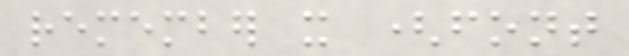remember it (font
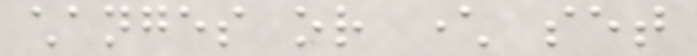changes or character set
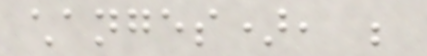changes), be
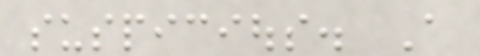suspicious. A
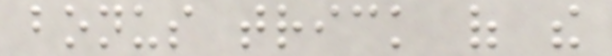bonus trick of the
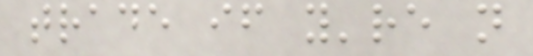trade if you're not
